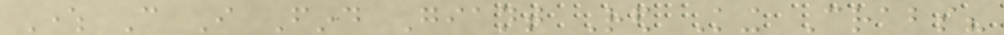Where Can I Find Giant Red King Crabs?
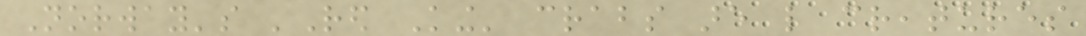Norway's 'Red King' crabs are like creatures
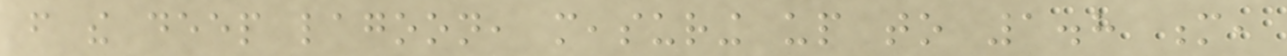from the deep lagoon, measuring up to 1.8 m,
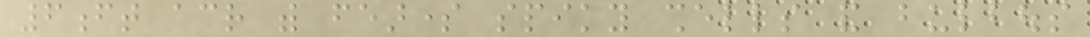6ft across with fearsome spiky shells and bulbous
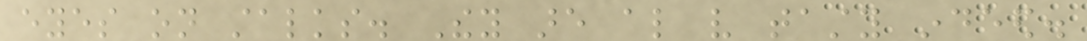eyes on stalks. They are also very tasty indeed.
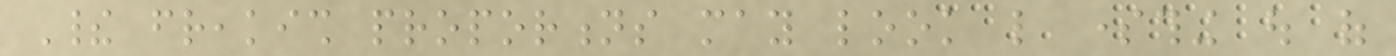Their freakish proportions may look like something out of
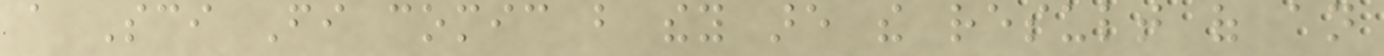a Sci Fi comic but they are the result of an
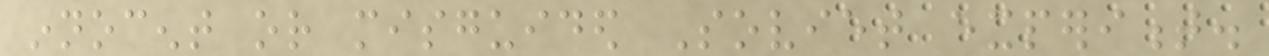innocent or misguided Soviet experiment.
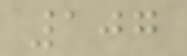107
